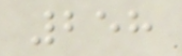258
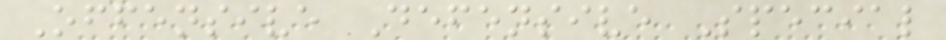Offensive Defensive Special
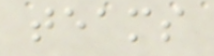teams
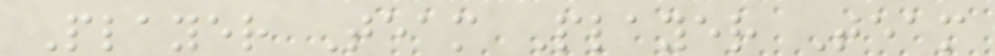Player Team Player Team
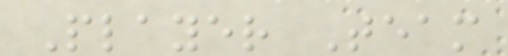Player Team
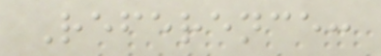Reference:
